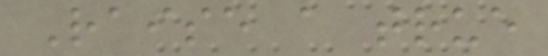Raise a true
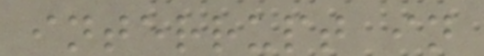interrupt in
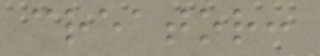creator:
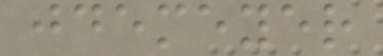jdemeyer
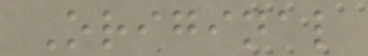Original
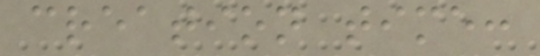creation time:
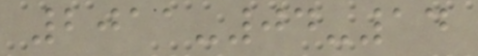2011-04-14
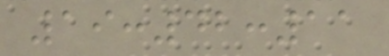19:42:11
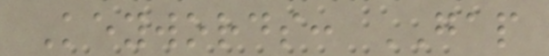Keywords: GAP
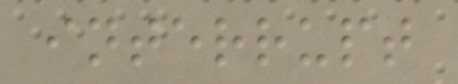interrupt
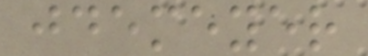jdemeyer
